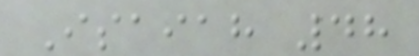Isaiah 48
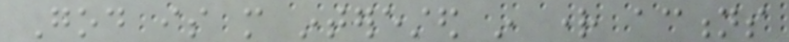God is more interested in right actions
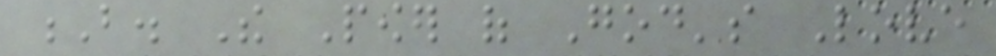B. The Power of God's Love
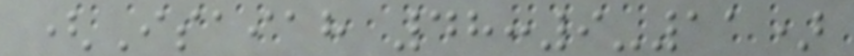(Isaiah 48:9-11)
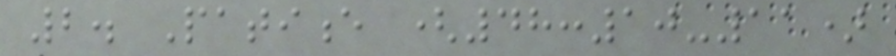2. Patience (48:10-11)
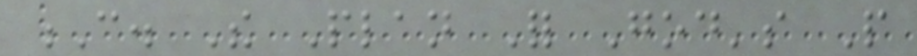C. The Plan For God's People
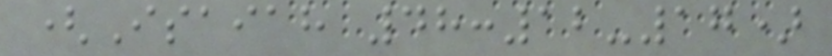(Isaiah 48:12-17)
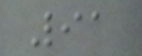91
